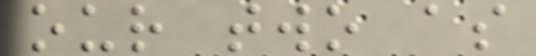our two as
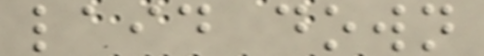laid down
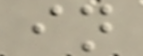in
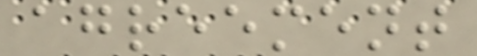agreement
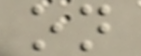on
